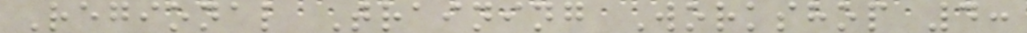Regional Training Workshop 4:
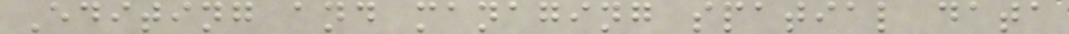Editing and managing spatial data
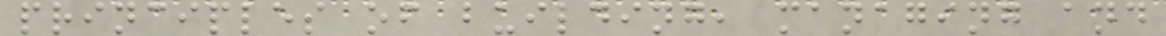principles of building, managing and
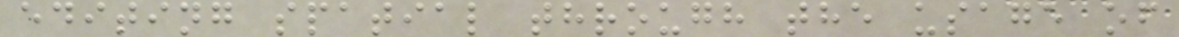editing spatial through the usage of
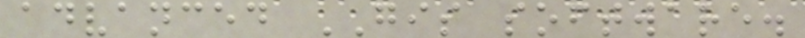advanced GIS software.
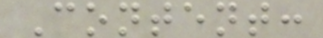Content:
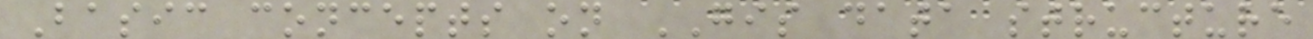Basic concepts on GIS data structure
